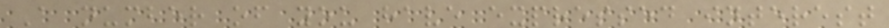A number of you have expressed interest
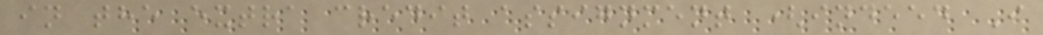in the extra credit assignment (indeed I
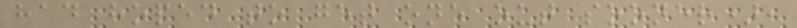had hoped to get one out sooner),
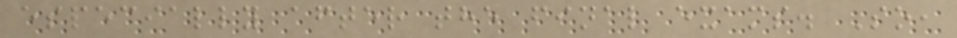especially after the final exams. So,
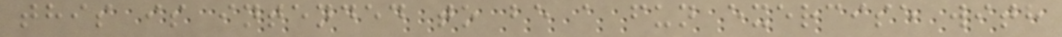this is intended to be a fun exercise with
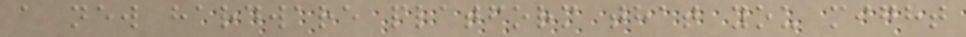a new hardware platform that you might
